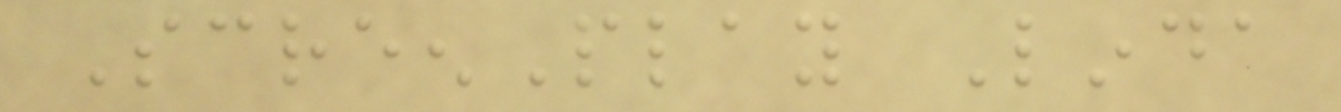ScreenPlay Linda
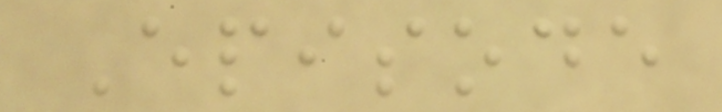Episode
